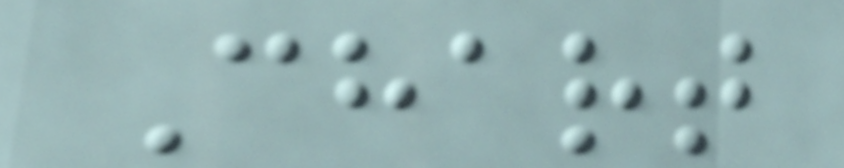Chart
